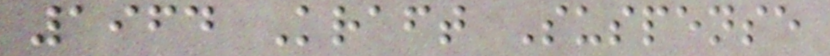1964 Kraft Suspense
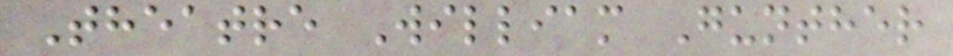Theatre William Gunther
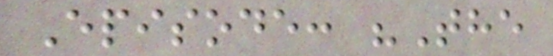Episode: "The
